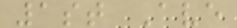1st Ave
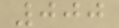000
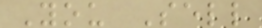You Sell
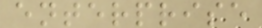enterprise
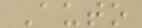Auto
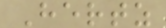Hertz
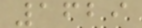1629
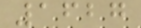1627
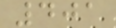401
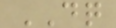DQ
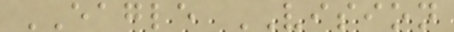EAGLE VISION
